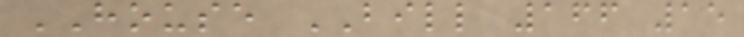HOUSE BILL 166 15
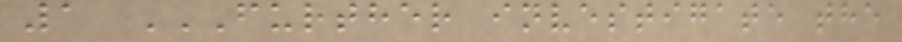1 FURTHER INVESTIGATE THE
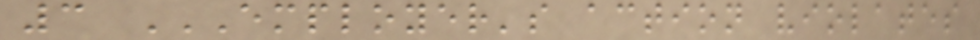3 EMPLOYER'S ACTION VIOLATES
